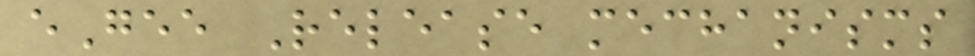eGee Release mechanisms
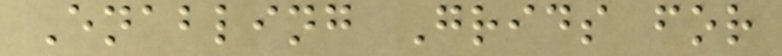Enabling Grids for
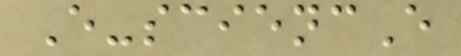E-sciencE
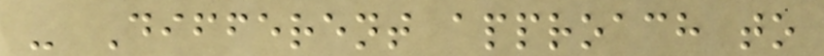- Different approach to
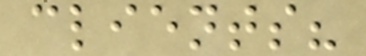clients?
